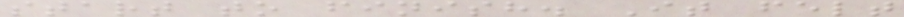start to finish. It felt
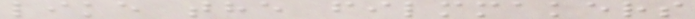like the filmmakers
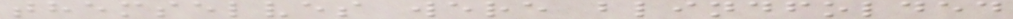themselves were blindfolded
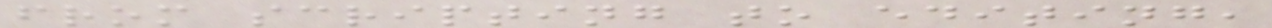from scripting to editing,
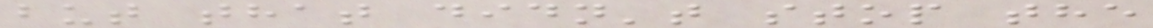but that didn't stop the
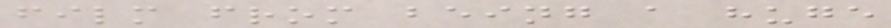film from being a huge
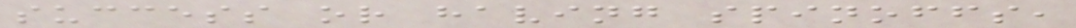success or having spinoffs,
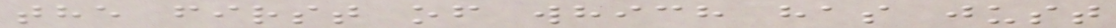the first of which has just
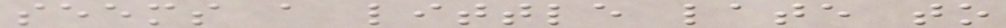seems a little late to
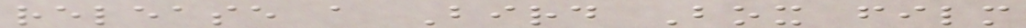release a Bird Box film
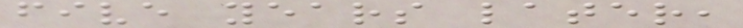five years later,
